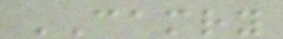CAMRY
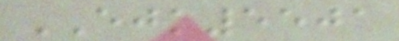EJK5501
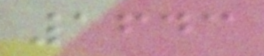1643
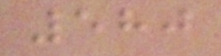580
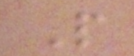P
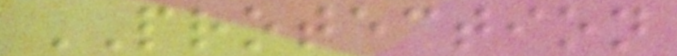PROTECTION
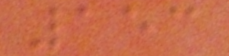153
